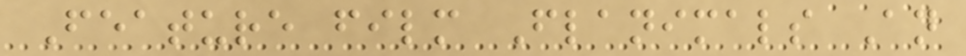Feature film Flanimals An
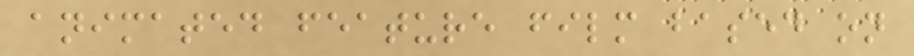animated feature film based on
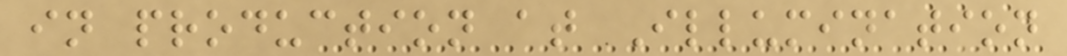in production at Illumination
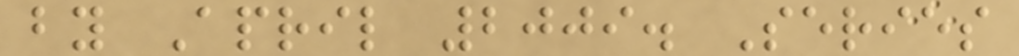by April 2009. Series
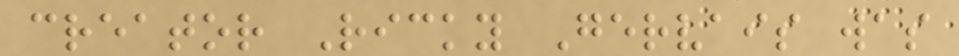creator Ricky Gervais was
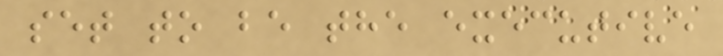set to be the executive
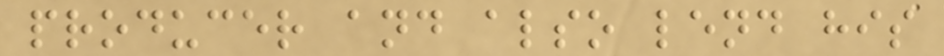producer and also lend his
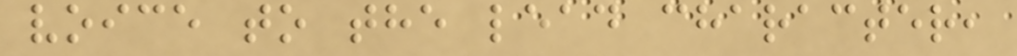voice to the lead character,
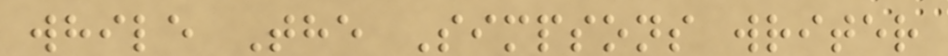while The Simpsons writer
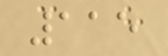115
